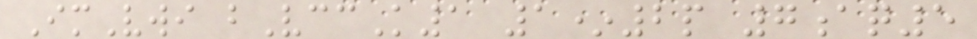ImVwi bVccK1 1*2p 7aq5
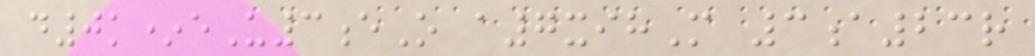d0k*eU3eO a7xihM 3a23r
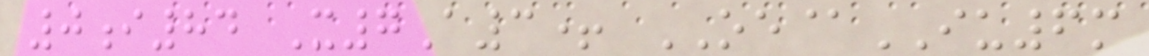0i84 X7A3+ OE@IU6m
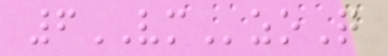6VMzoQ
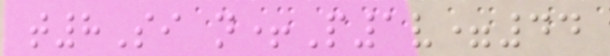t8Si n+P1v=44
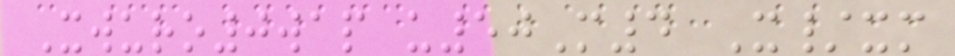Xwuro0wap u50M4 X/xm
